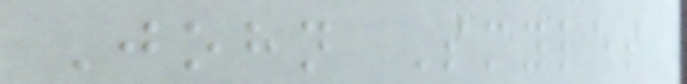John Smyles
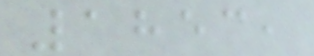1853,
